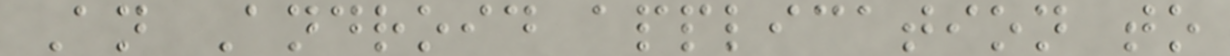An Android application to
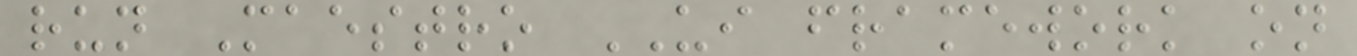run Maestro UI framework on
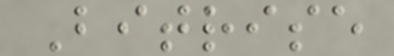Bitrise
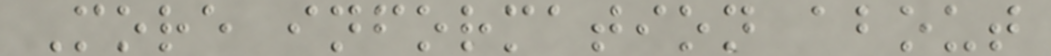More information about
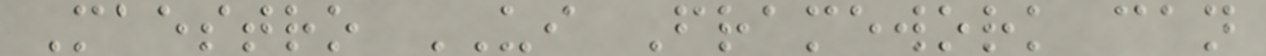Maestro UI Framework can
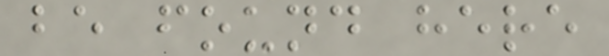be found here
